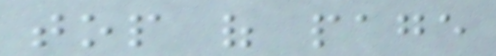top of page
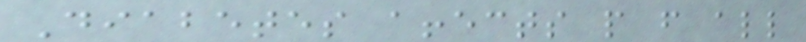Diabetes affects people from all
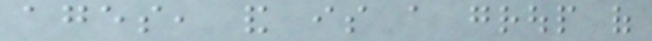ages, and is a group of
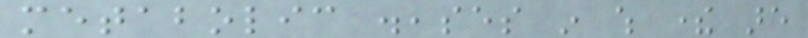metabolic diseases in which there are
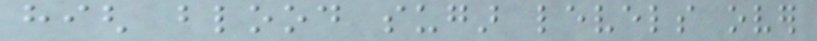high blood sugar levels over
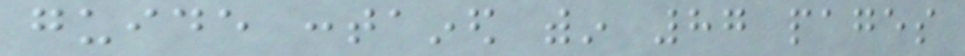guide contained within 87 pages
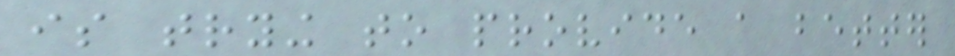is trying to provide a better
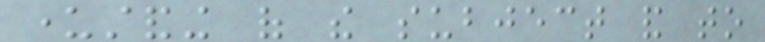understanding of the subject and to
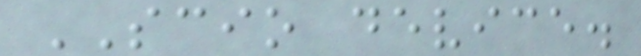SCIO device.
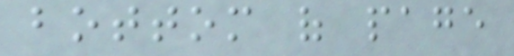bottom of page
